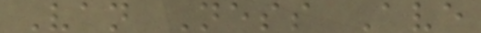Van Ness Ave
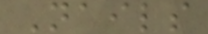Nails
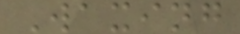Waxing
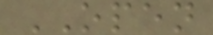OPEN
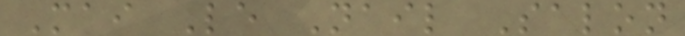Mai Le Nail Salon
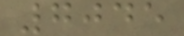7045
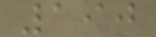190
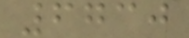6730
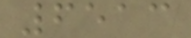6513
